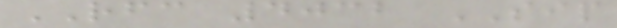RFC 4032 SIP
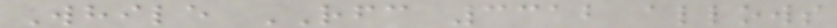While RFC 3312 allows
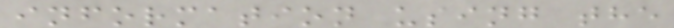information using the
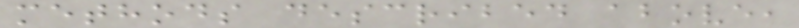methods described above,
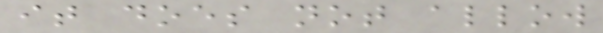it does not allow
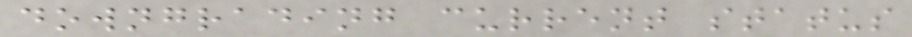downgrading current status
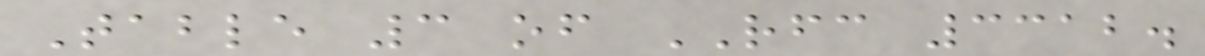Table 3 of RFC 3312.
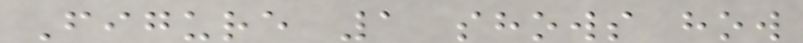Figure 1 shows how
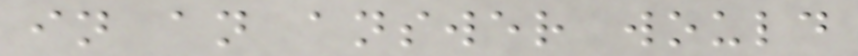in an answer would
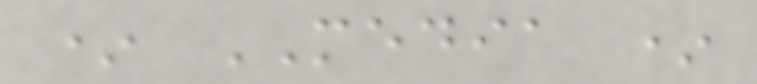* MEDIA *
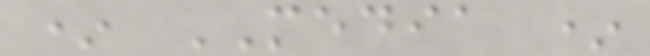* MEDIA *
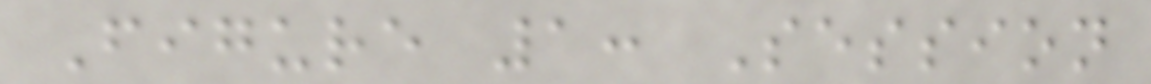Figure 1: Session
